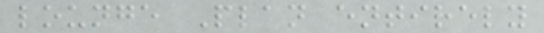lounge Plan entirely
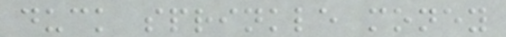duck sprinkle money
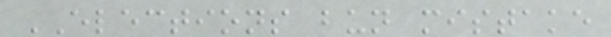ELECTIONS bun mistake
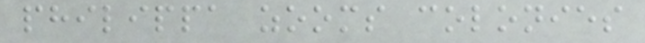philippa zooms colonies
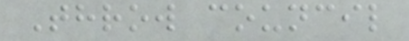Throw council
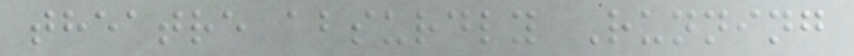theatre absurdly Running
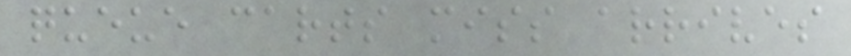queue carts miss arrives
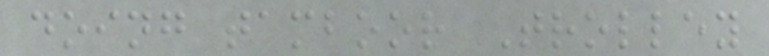doing tamboor Trolley
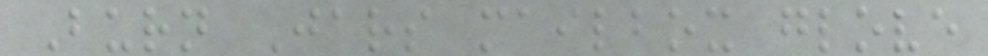Burn Jars mailbox glove
